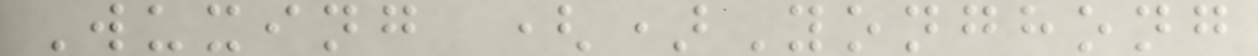Wuxing ()Yonghong
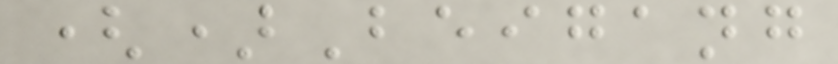()Beigang
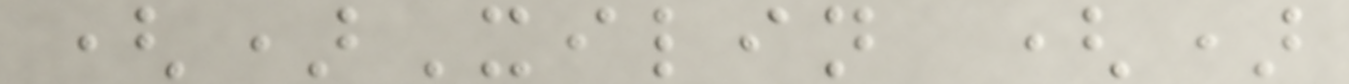()Xilin ()
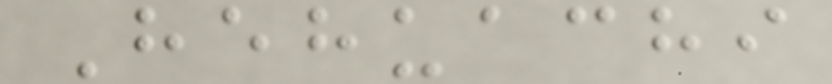Hehuachi
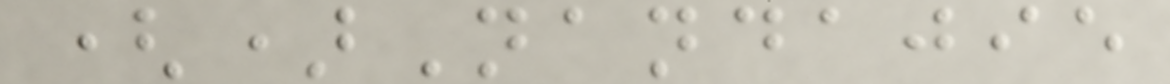()Nandajie
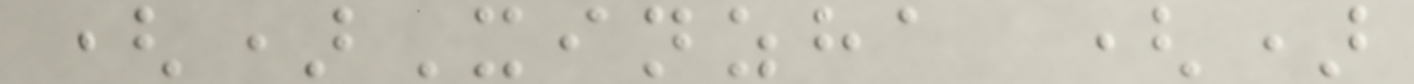()Xinzha ()
